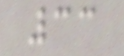33
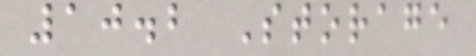10.2 Storage
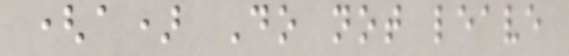(a) Do not leave
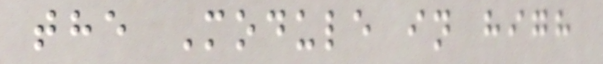the Module in high
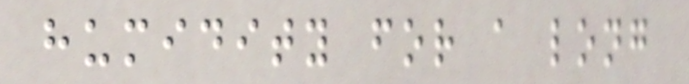humidity for a long
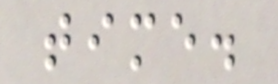time.
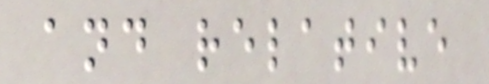and relative
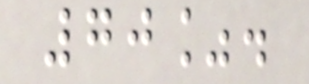70%.
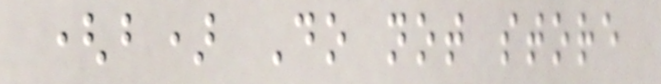(b) Do not store
